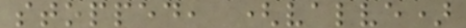stopped, (valve)
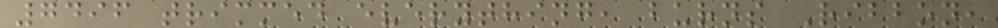7496 trimmed everything, burns Ribbon,
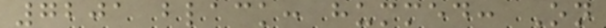7201 black: hummed: On
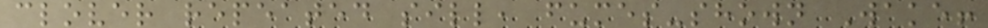clover repeated sill, fumes-shown Wake!
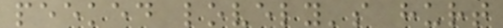peeked lovely's hurt
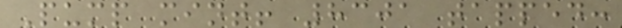Pump mint! 8301 tapped:
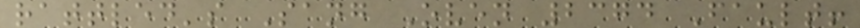rattled's Sang Oven 2374 Fault!
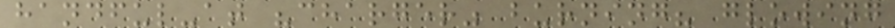handful-at "charger" burning? glowing
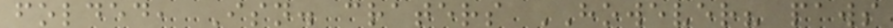folded, Isn. craters HOWEVER? paws
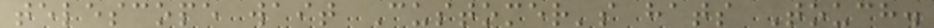telescope wait Customer's hats Touch.
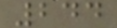244
